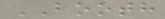BOOTH
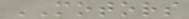MOTORS
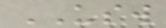USW
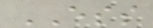ESS
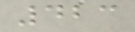423
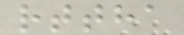rttha
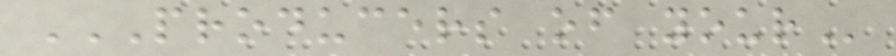PRODUCERS OF YOUR
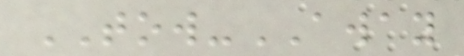TOW-AWAY
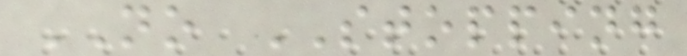NO STOPPING
